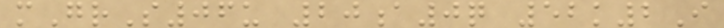mGrS06u 20a0q 52k2I
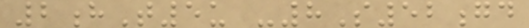2hT5u -8S52gd
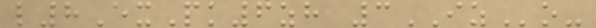l8ExPk6zh 3IZo-
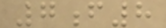7f8
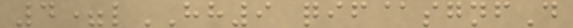4=lHH9 qif@sgnfD
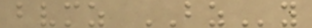bvmz BZy
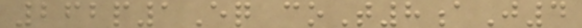262p1Eq coT8aJ4
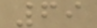69
